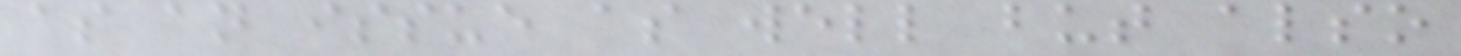as an issue as well but also
